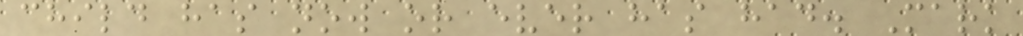child has now or ever has had. Mark
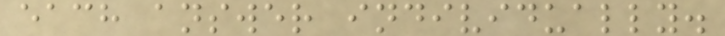each answer individually.
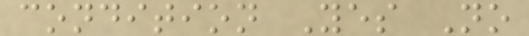condition Yes No
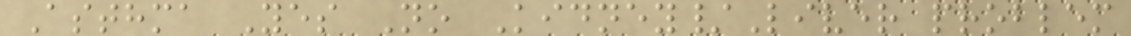Asthma Yes No Kidney/Liver problem
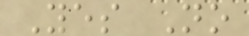Yes No
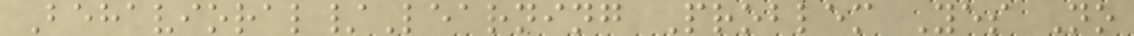Behavioral/Learning Problem Yes No
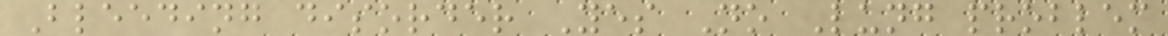Bleeding disorder Yes No Lung problem
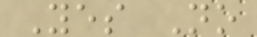Yes No
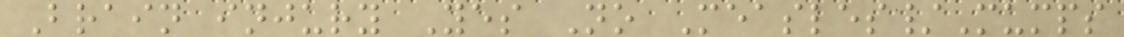Brain injury Yes No Measles/Mumps
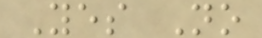Yes No
